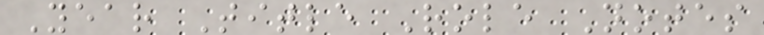Year Title Role Notes
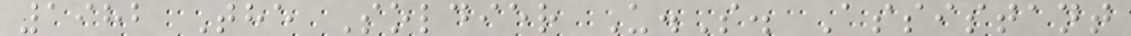1982 The Soldier U.S. Assistant
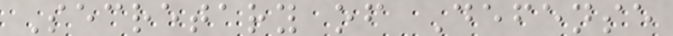Secretary of Defense
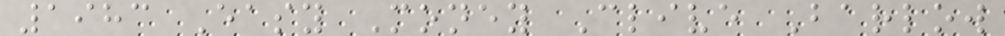1983 Easy Money Clive Barlow
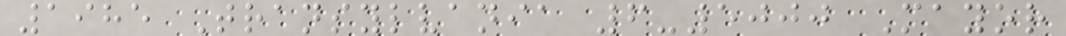1985 Transylvania 6-5000 Mayor
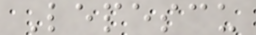Lepescu
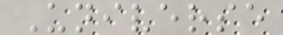Universe
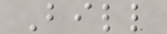Bill
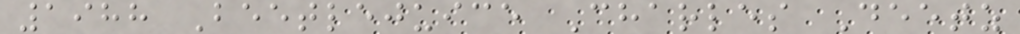1988 Beetlejuice Charles Deetz
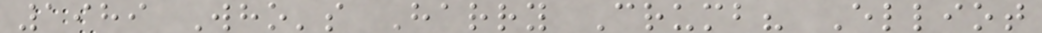1989 Who's Harry Crumb? Elliot
